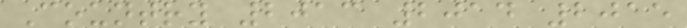Country 2013 2014 2015
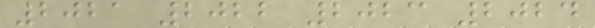2021 2022 2023 2024
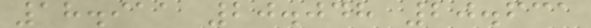18.911 20.048 20.631
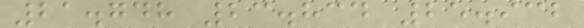21.748 23.834 25.932
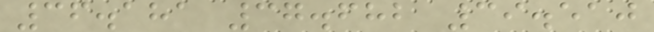36.181 37.682 39.510
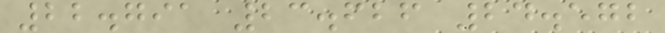22.791 23.626 24.572
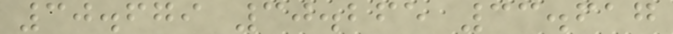30.679 30.265 33.617
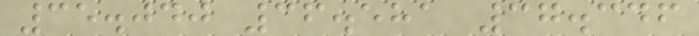35.040 36.581 37.346
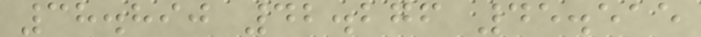38.890 42.276 45.515
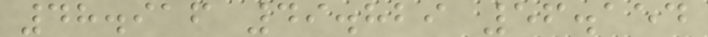48.916 49.829 56.154
